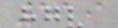519
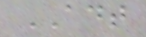ADT
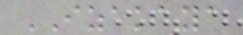IZAKAYA
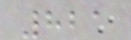821
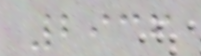2936
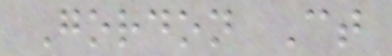Gordon Ct
